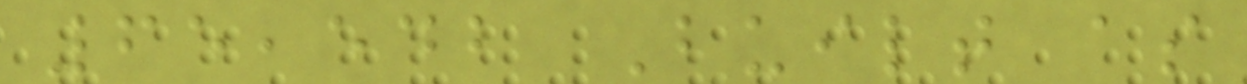65,542 Built as
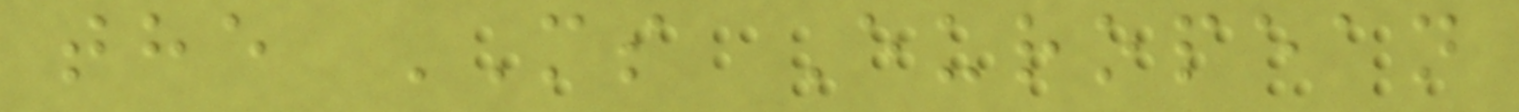the MS European
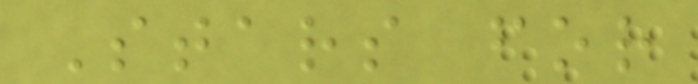Stars for
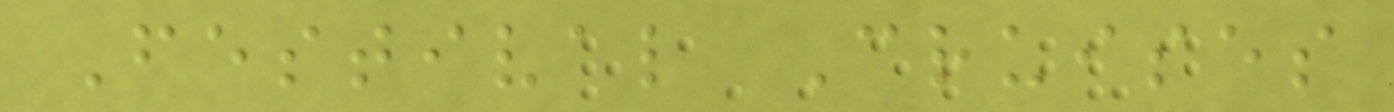Festival Cruises
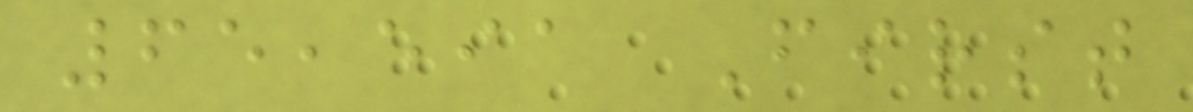65,591 First
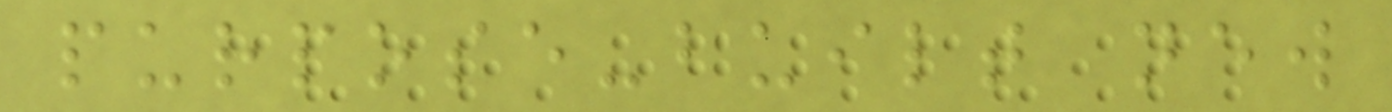purpose-built new
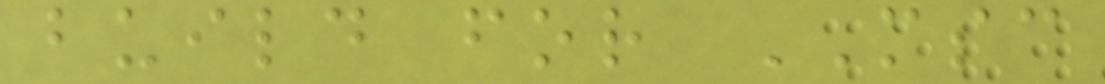build for MSC
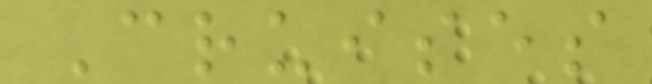Cruises
